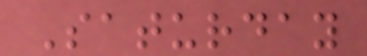Saturday
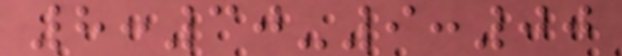8:30-9:00
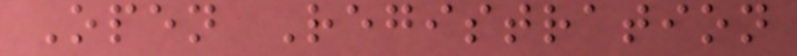Open Registration
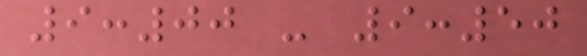9:00 - 9:50
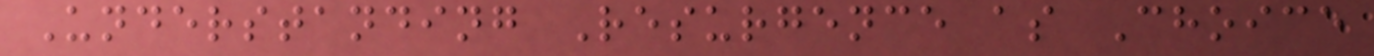Understanding Resurgence as Choice
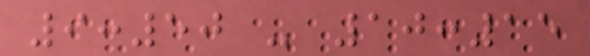9:50 - 10:15
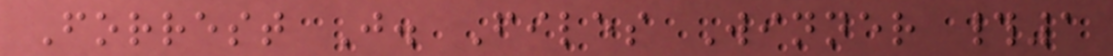Forrest J. Files Winner #1
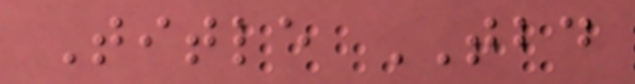Title TBD
